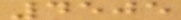4505
